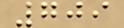709
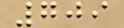709
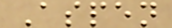Aspen
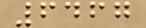6467
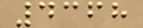4368
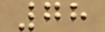78
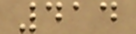414
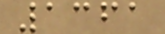1361
